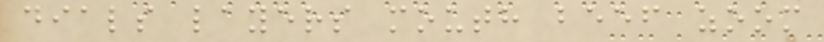dials layers mouth beef zoom
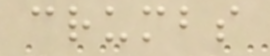crumbs
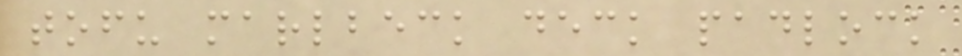tofu marlbeck deck padlock
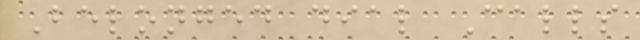Belonged dial Calls
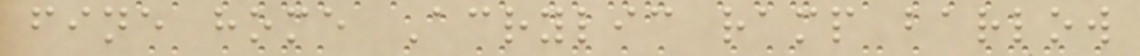fine home Acrylic ramp barlow
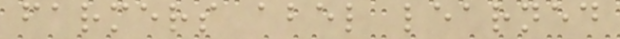farmers abel learned
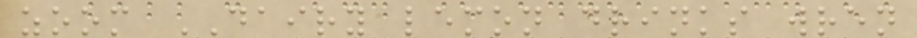zoom DAIRY lemon drinks wren
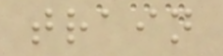train
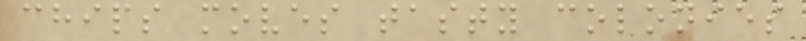chips moves tasty colonies
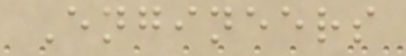Engineers
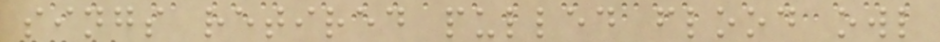sings retired pulled flood owl
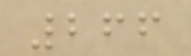266
